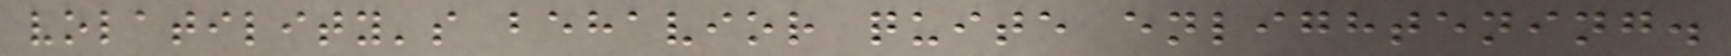volatility's behavior quite enlightening.
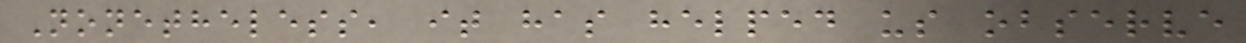Nonetheless, it has helped us observe
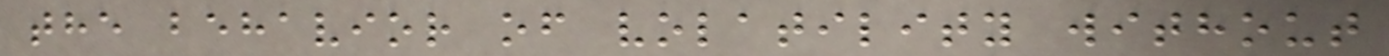the behavior of volatility without
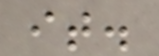it.
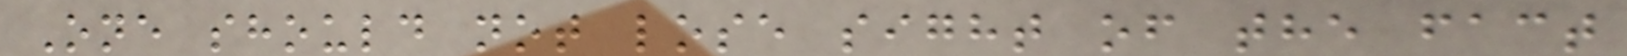One should not lose sight of the fact
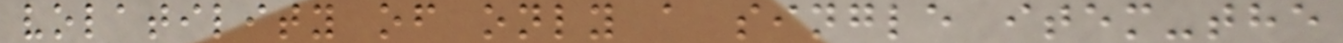volatility of only a single item-the
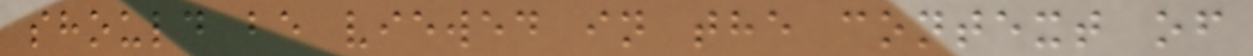should be viewed in the context of
